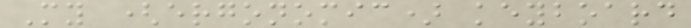My (ergonomic) keyboard
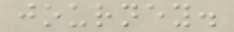journey.
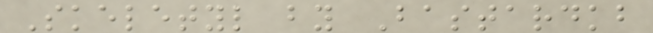Skeletyl by Bastardkb
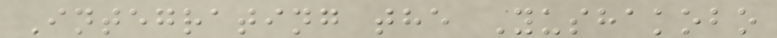Integrating the Yushakobo
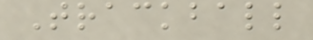Trackball
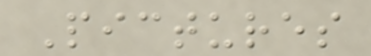Pictures
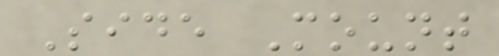Side Mount
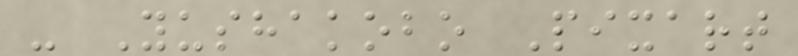- Yushakobo Pixart
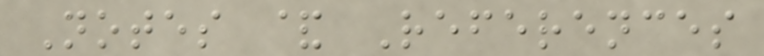Notes & References
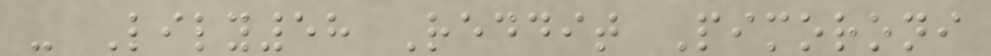- Lily58 Reddit Pimoroni
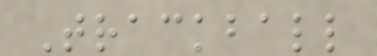Trackball
